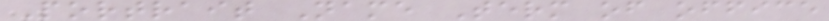Portrait Name Term of office
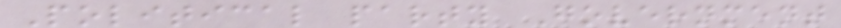Political party Government
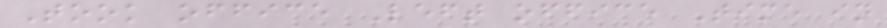Took office Left office Time in
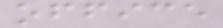office
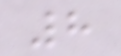8
